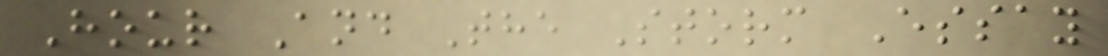Hour And The Storm Essay
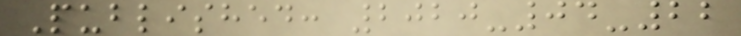Published: 2020-04-22
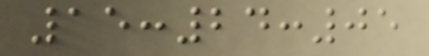15:24:05
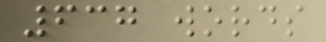637 words
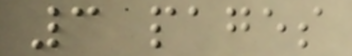3 pages
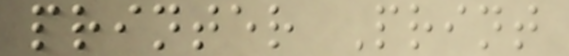printer Print
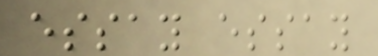essay essay
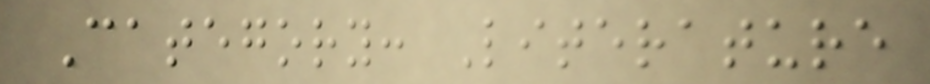Category: Literature
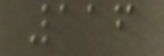116
